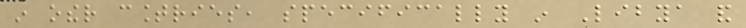in other countries, specifically in Libya and
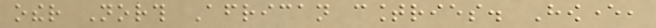other North African countries. However,
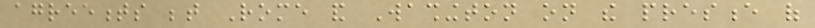agreements between Rome and Washington on the presence of
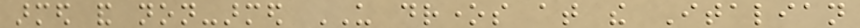armed and non-armed US drones at the Italian
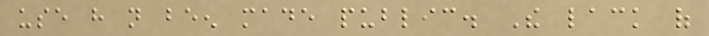use have not been made public. The lack of
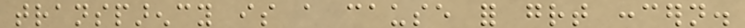transparency is a cause for great concern.
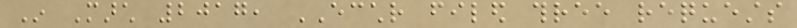In March 2017, ECCHR filed three requests
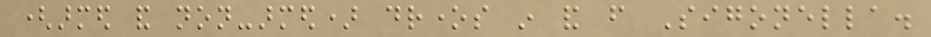(armed and non-armed) drones in and from Sigonella.
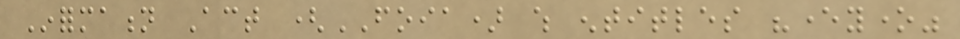Information Act (FOIA) which entitles "everyone"
